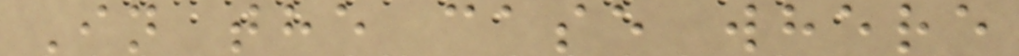In the case where
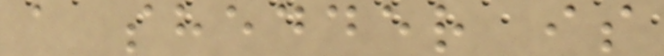a shedder is
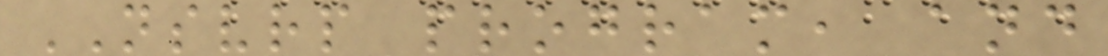NSVRP program, and
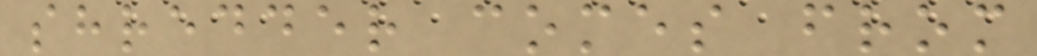shredder comes from
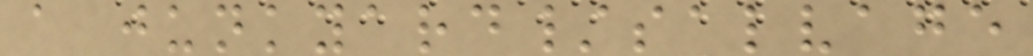a junkyard/salvage
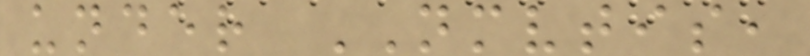under NMVTIS,
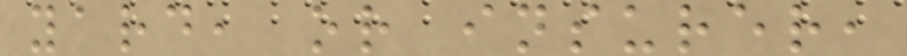yard, or insurer,
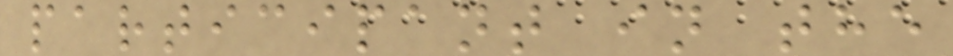participant in the
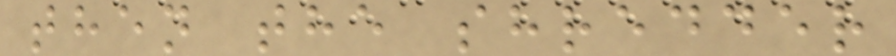then the shredder
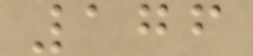176
